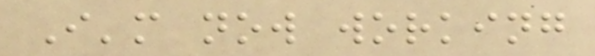I'm now working
